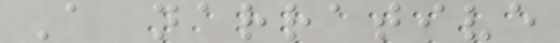A narrative
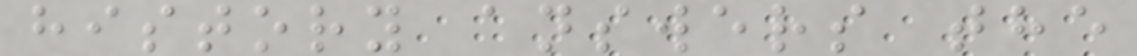history answers the
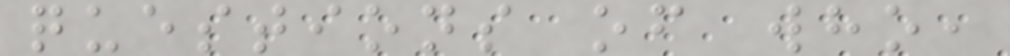questions of who,
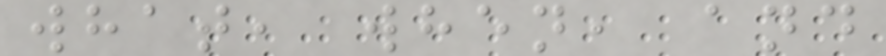what, when, and
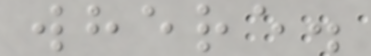where.
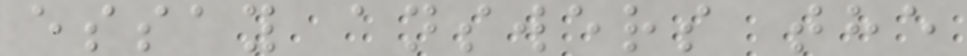essay answers the
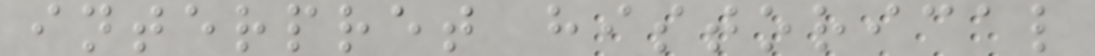interpret historical
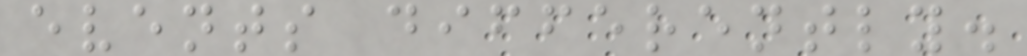events differently.
